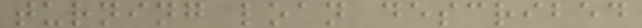turning loan described
